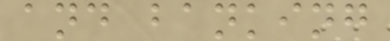and banking
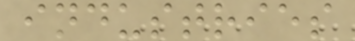industries
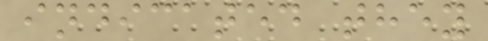indicated they
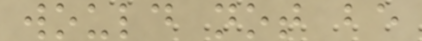would not be
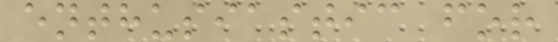enthusiastic for
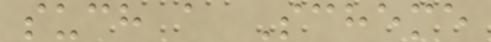such a Scheme
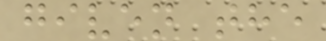given the
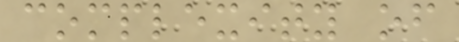complexity of
